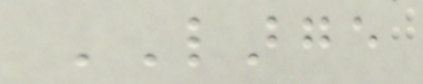LARGE
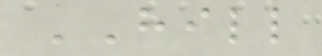HILL
